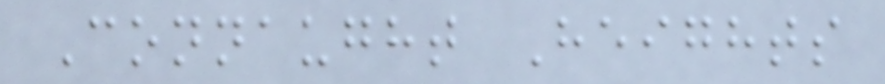Connaught Heights
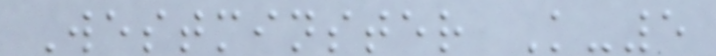Westminster K-5
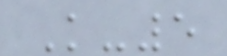K-5
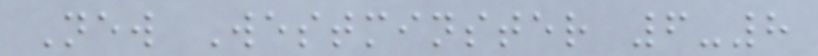New Westminster 6-8
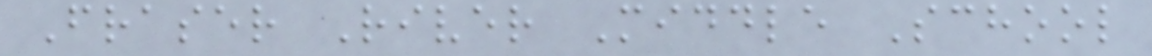Fraser River Middle School
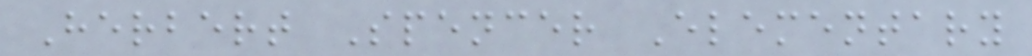Herbert Spencer Elementary
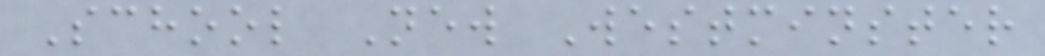School New Westminster
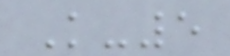K-5
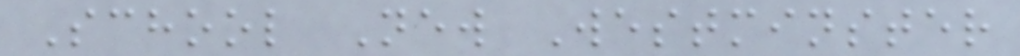School New Westminster
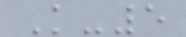K-5
